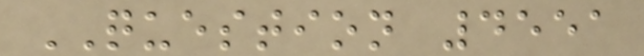QUESTION 4551
